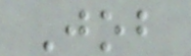Job
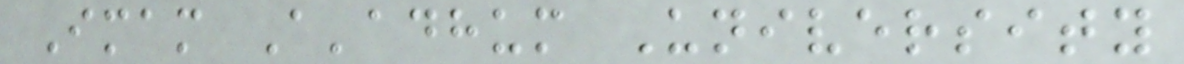Imam A'adhum University
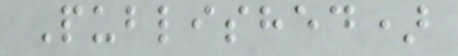Published)
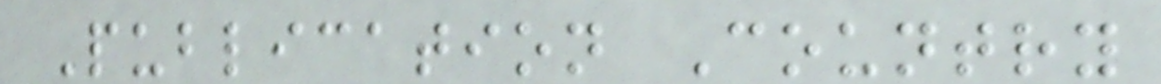Publication Country
